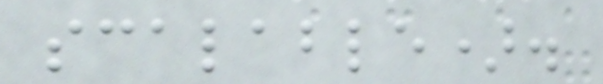scalable).
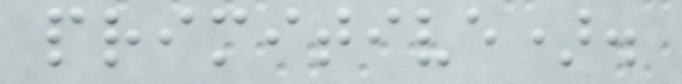primitive).
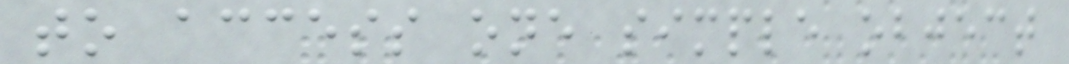to access one simple object
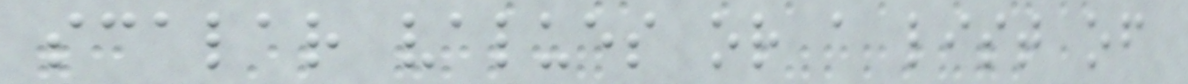scalar values or a list of
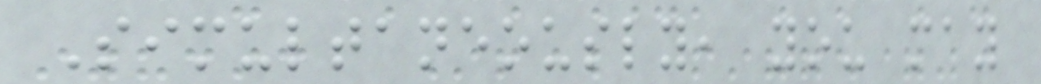Simultaneously, you may
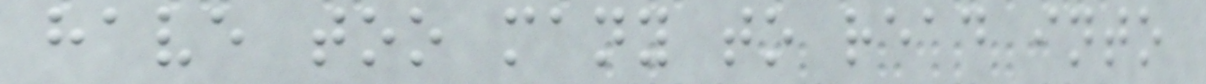have too many to read into
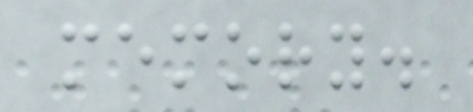memory.
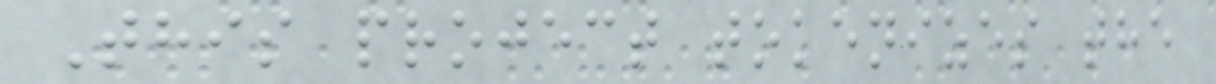This project tokenizes the
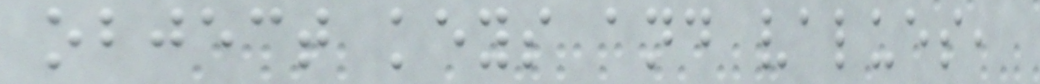object keys and values,
